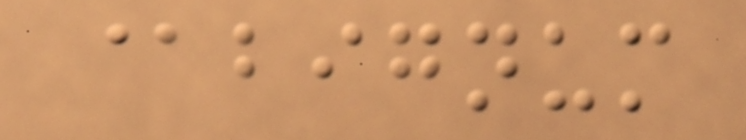@bignum
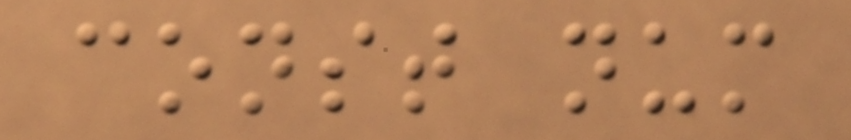const num
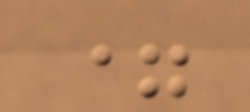=
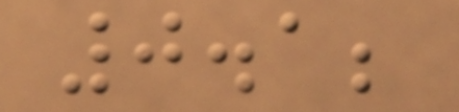0.1;
